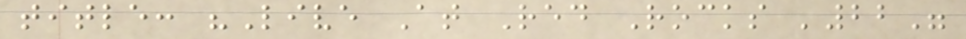title: "Live At Red Rocks '22"
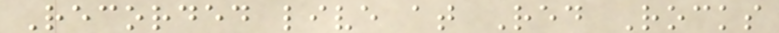Recorded live at Red Rocks
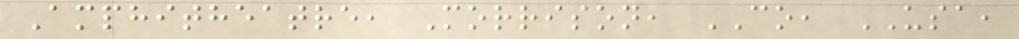Amphitheatre, Morrison, CO, USA,
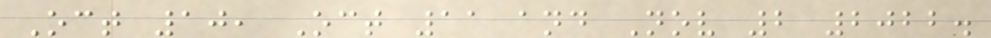Oct 10, Oct 11 and Nov 2 2022.
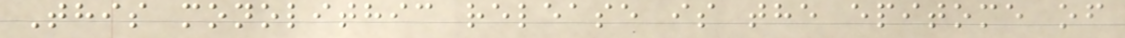This monolithic release is the epitome of
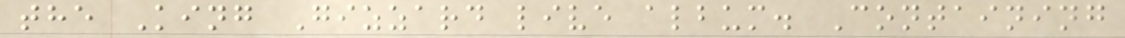the King Gizzard live album. Containing
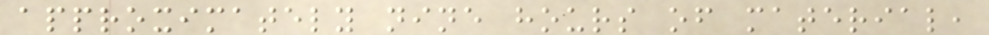approximately nine hours of material,
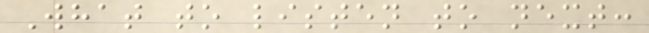What to listen to next:
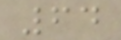64
